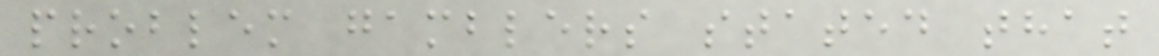problem gamblers stated that
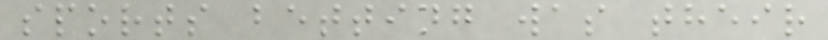sports betting was their
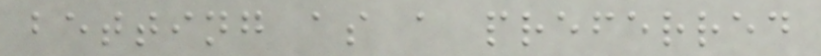betting as a preferred
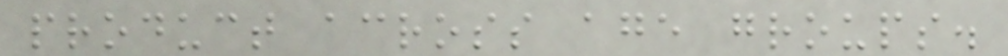product across age groups.
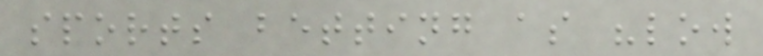sports betting as "low
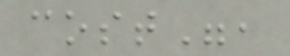cost",
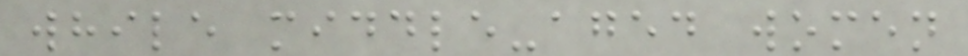while middle-aged women
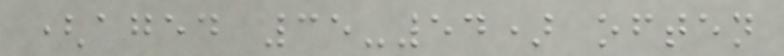(aged 35-54) often
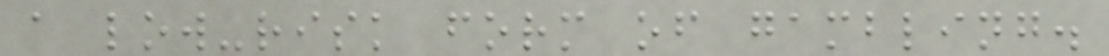a low-risk form of gambling.
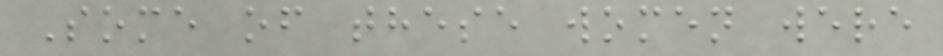Some of these women were
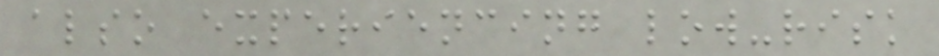also experiencing low-risk
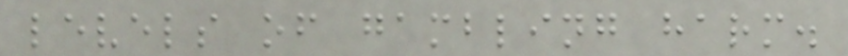levels of gambling harm.
